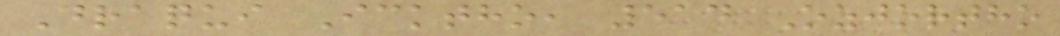Draqui Icktho, 514 Ozjortho
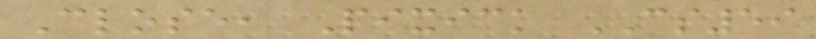Close, Pixick CS59
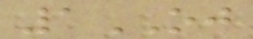1OJ
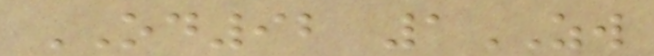OD92 1ZW
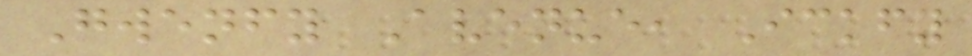Gwenfy Avenue, Ickfy
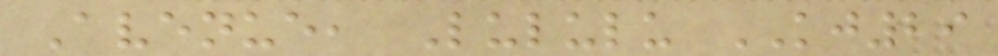Avenue, Lululu KJ29
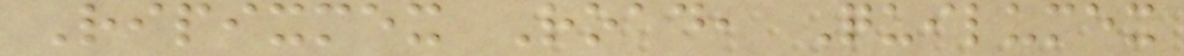Ripixmex Road, Quilumex
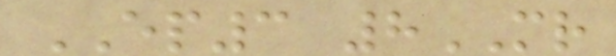EP3 8MR
